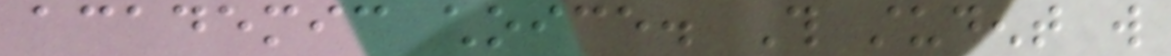academic choice. This student will
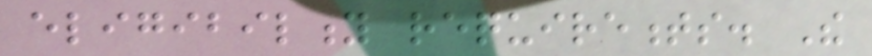eligibility requirements. The
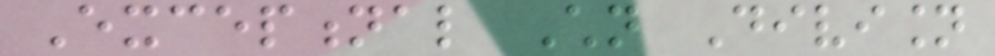Exceptional Children Division
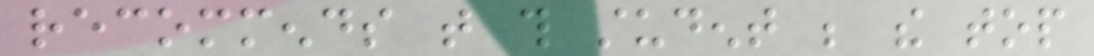recommends that this student be the top
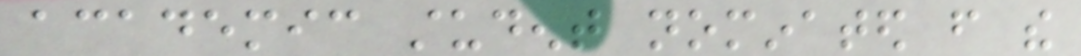academic student nominated from the
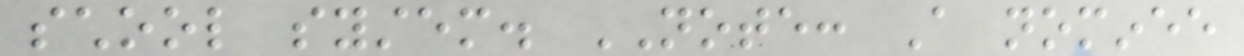school system. NOTE: A nominee
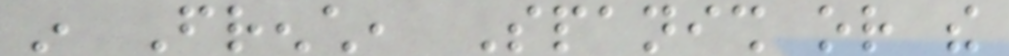in French, Spanish or the
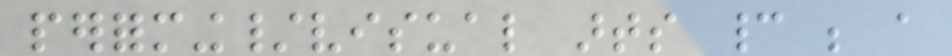performing/visual arts cannot be a
